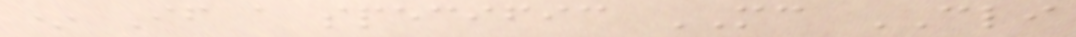* If a specific MC CLI
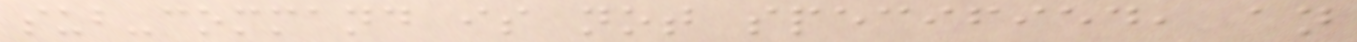sub-command is not specified, an
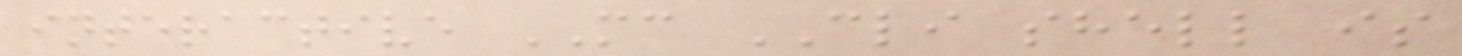interactive MC CLI shell is
